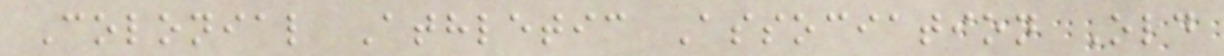Colonial Athletic Association Old
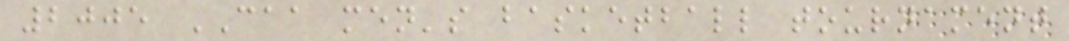2005 CAA men's basketball tournament
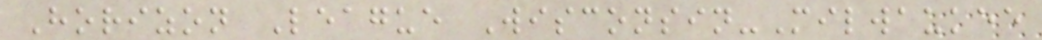Horizon League Wisconsin-Milwaukee
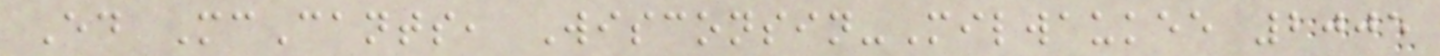Ed McCants, Wisconsin-Milwaukee 2005
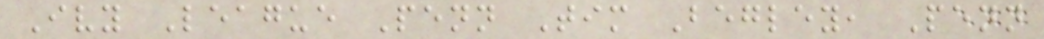Ivy League Penn Tim Begley, Penn
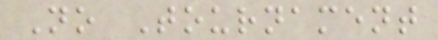No Tournament
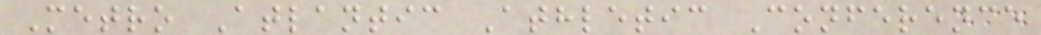Metro Atlantic Athletic Conference
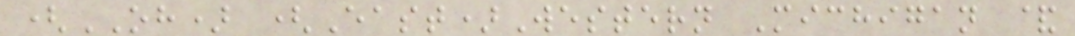(OH) (East)Western Michigan &
